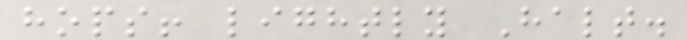hops! lightly Halt.
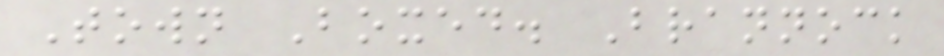Town Boxed. Brannock
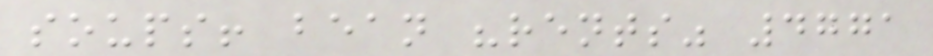soups! bean "rents" 4771
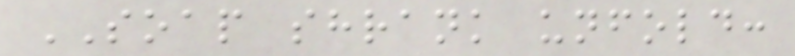SOAP shrank unfold:
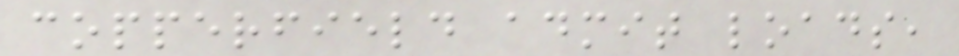copperfield admit loads,
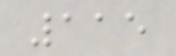115
